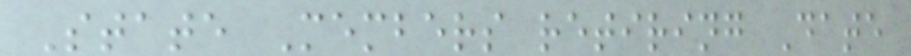State Members retiring Date
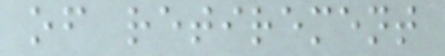of retirement
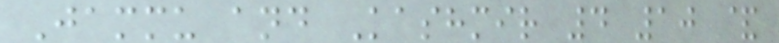Jammu and Kashmir 4 10 &
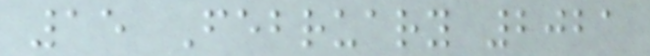15 February 2021
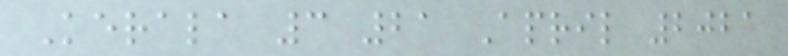Kerala 3 21 April 2021
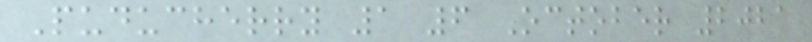Puducherry 1 6 October 2021
